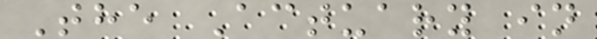The Actuary in
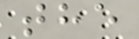the
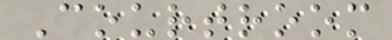Courtroom
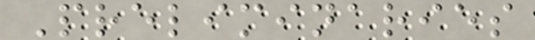Preliminaries
